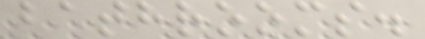bathrooms.
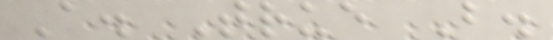A. True B.
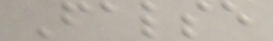False
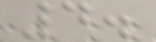4.
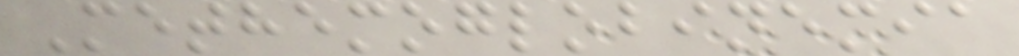Methemoglobinemia
